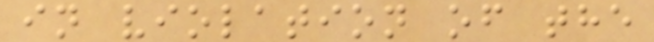in violation of the
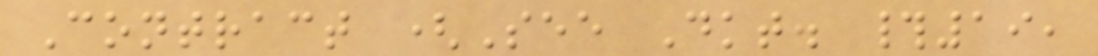Contract (See Dkt. #19,
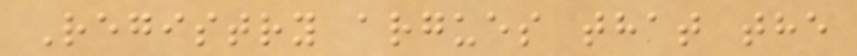Registry argues that the
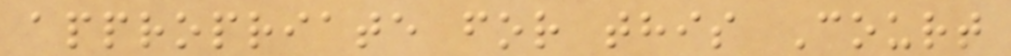appropriate for this Court
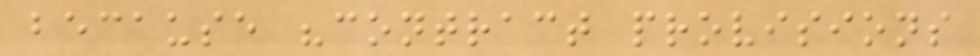because "contract provisions
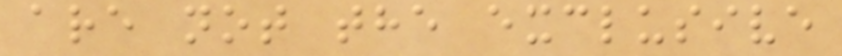are not the exclusive
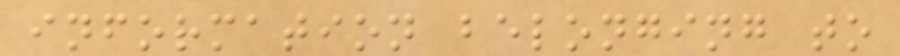information belonging to
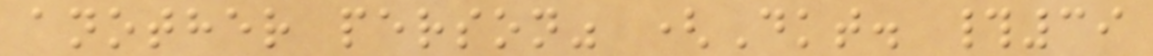another person" (Dkt. #39
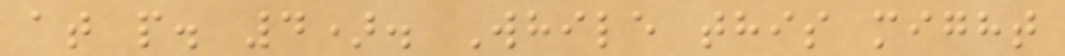at p. 4). While this might
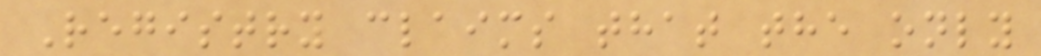Registry claims that the only
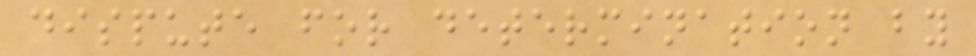dispute for determination by
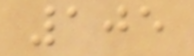105
